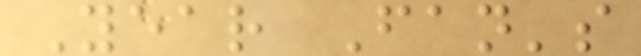Year Fan's
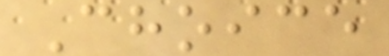Choice
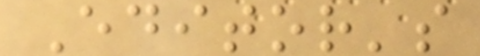Editor's
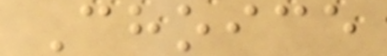Choice
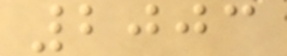2003
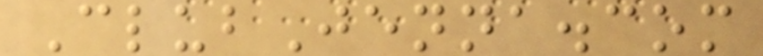ClubJenna.com
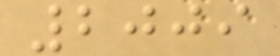2009
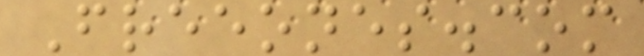Freeones.com
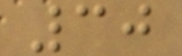30
